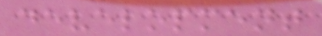development
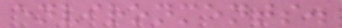environments.
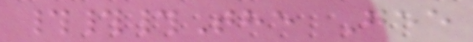###The Gee
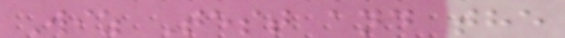Wiz Test and the
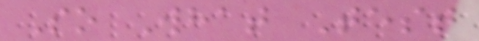So What Test
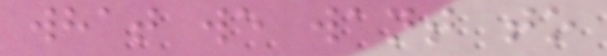what we want to
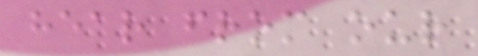hear from our
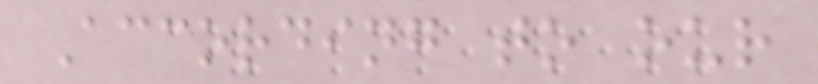According to our
